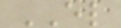EL
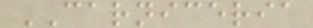CARNICERIA
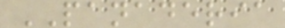PANADERIA
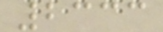2333
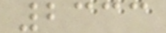2333
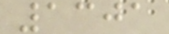1301
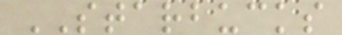STARBUCKS
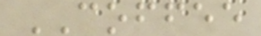COFFEE
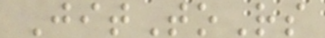JitToRs
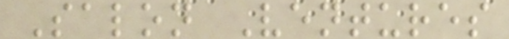Salon Ventures
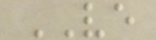VE
